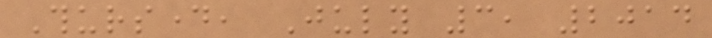Thursday, July 3, 2014
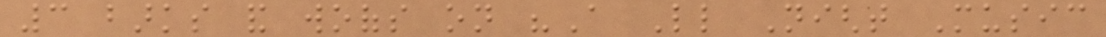3 barks and woofs on "A Little Night Music
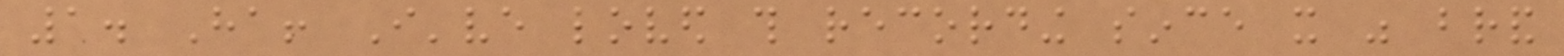1. Ha! I've loved this recording since it was brand
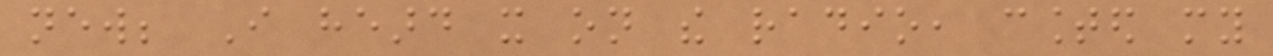new; I heard it on the radio, counted my
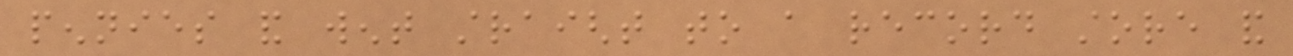pennies and went straight to a record store and
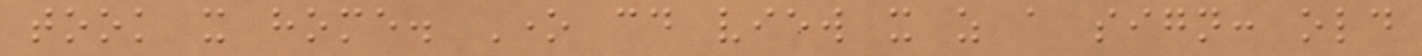took it home. One could view it as a sign: old
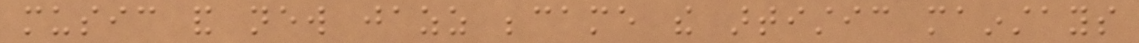music and new jazz became the artistic mainstays
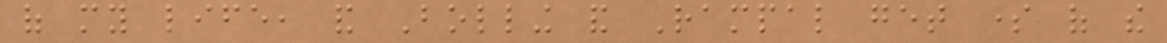of my life, and Bolling and Rampal get some of the
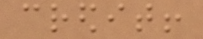credit!
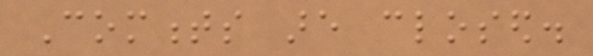Comments are closed.
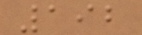192
